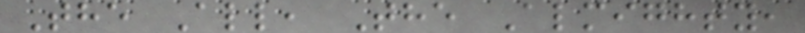The All, The Almighty,
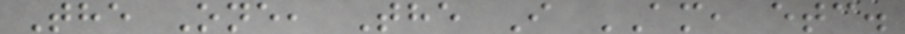The One, The I AM, etc.
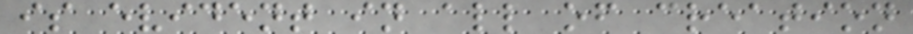is evident in all of creation
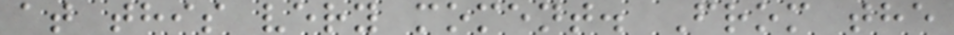at this very moment. From the
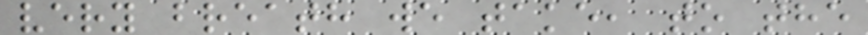very breath we take, to the
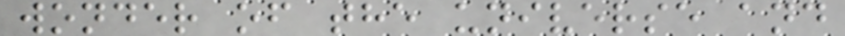wonder of the universe and
